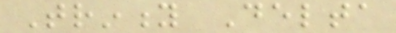Trinity Delta
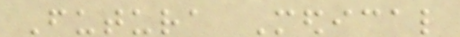Futura Medical
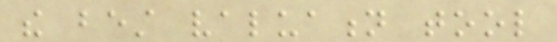the best valuation tool
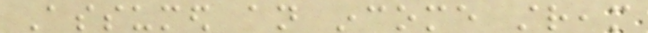Assumed an income stream
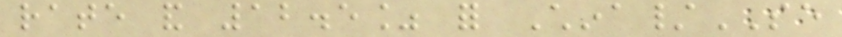rate and 12.5% for China/SE
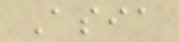Asia
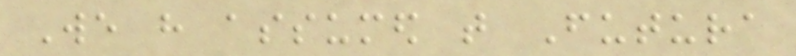We have assumed that Futura
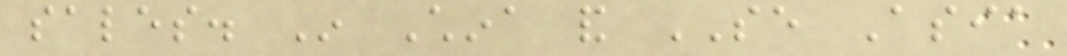sales. In China and SE Asia
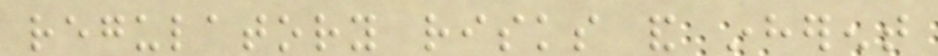regulatory risks and inherent
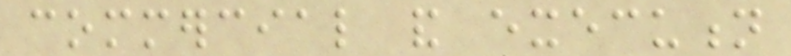commercial and execution
